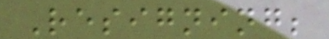Resigning;
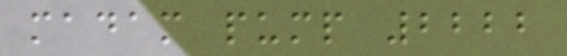madam pump 2222
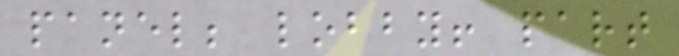panel; lobby! part
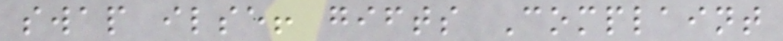swap ilse! gifts Complaint
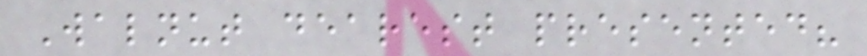Walnut dearest presented?
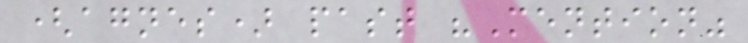(agnes) past "Mention"
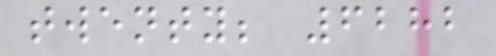twenty; 6282
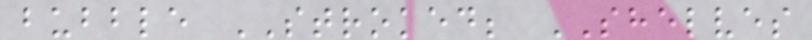bubble STROKED; SHELVES
